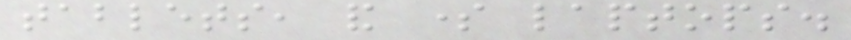tablets, and some laptops.
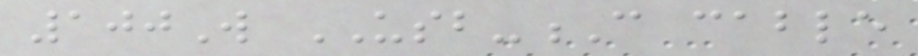100W USB-C cable
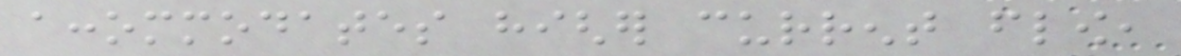accommodates higher current flow,
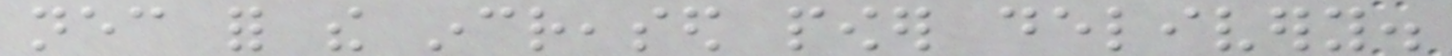necessary for the increased power delivery.
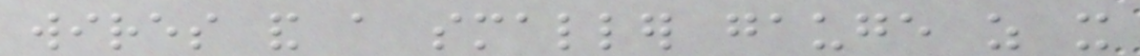wires and a smaller gauge as it
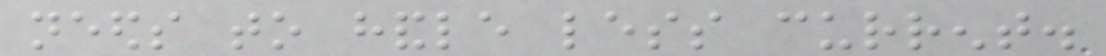needs to handle less current.
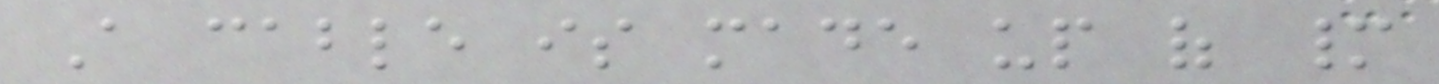A cable is made up of many
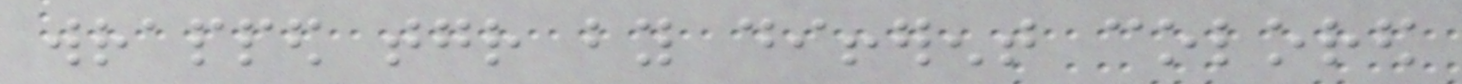wrapped together by different colored
